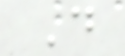D
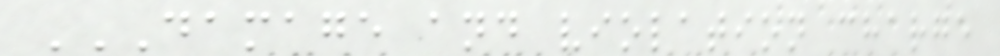DAMAGE AND VIOLATION CHARGE
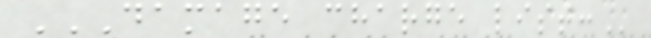DAMAGE CHARGE LIST:
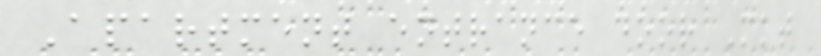Apartment entrance door Mkt
